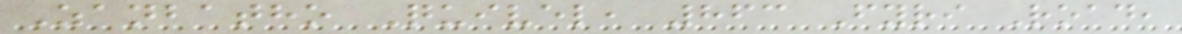Zanbatho Quivel, 863 Fyri Road,
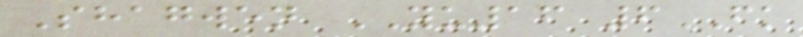Shagwen YU16 6FK
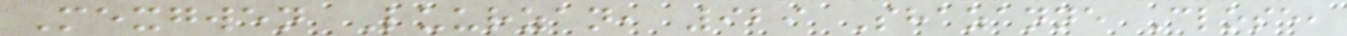Mexgwen Luurzan, 929 Shazanne Close,
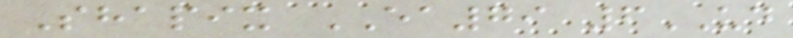Shapix EA79 6UD
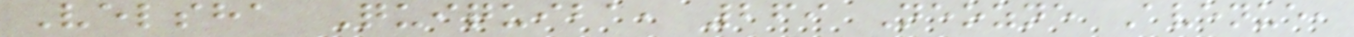Velsha Quiquiba, 269 Neozne Avenue,
